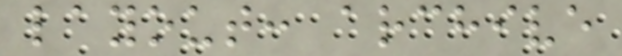layout: archive
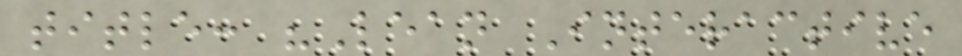title: "Lean Interactive
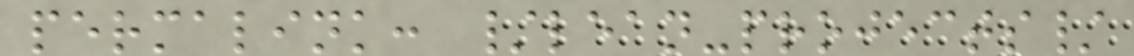permalink: /lean-projects/
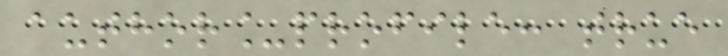author_profile: true
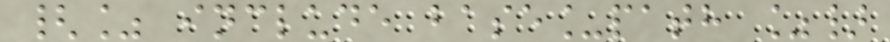{% include base_path %}
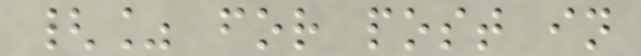{% for post in
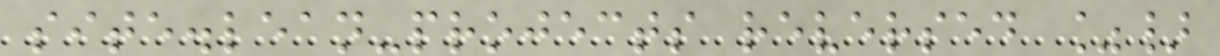site.lean-projects reversed %}
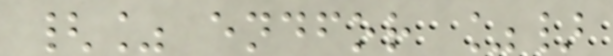{% endfor %}
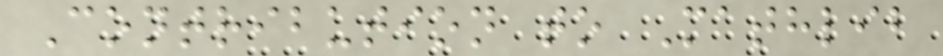Contribution to Mathlib
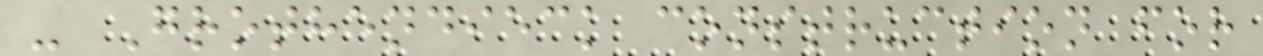- Grothendieck construction for
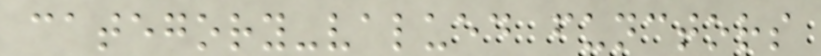category-valued functors
